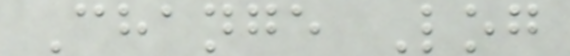Change Log
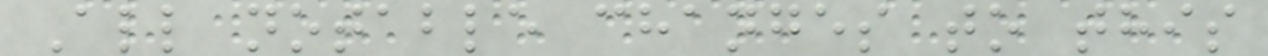All notable changes to this
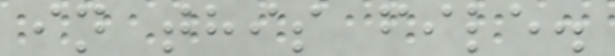in this file.
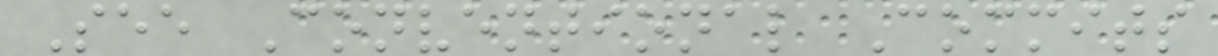See Conventional Commits
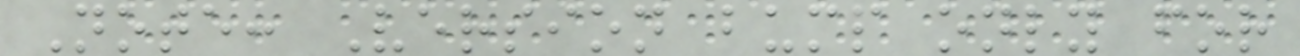Note: Version bump only for
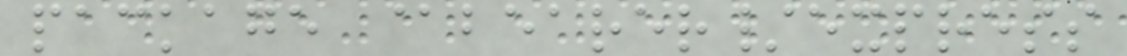package @bearer/express
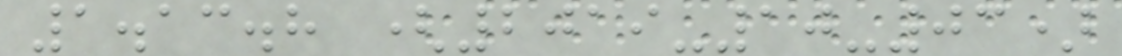1.13.8 (2019-10-03)
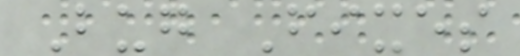Bug Fixes
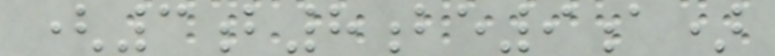(3b8be9a)
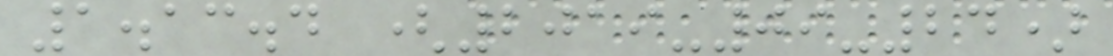1.13.4 (2019-09-24)
